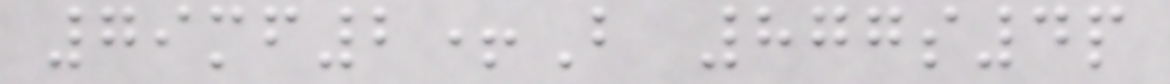79mf2+B 877s4p
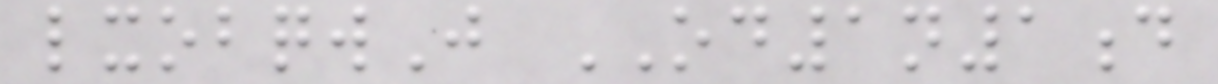lxobqwJ OD1n1d
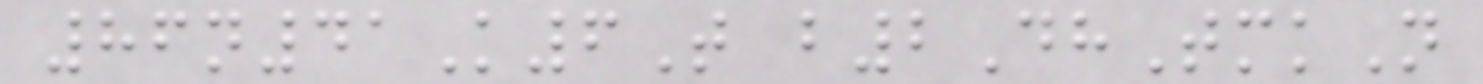86n41K6T b2DhTmkN
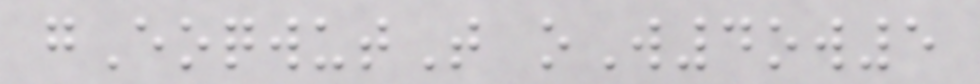gEoqwutT oW4ow5
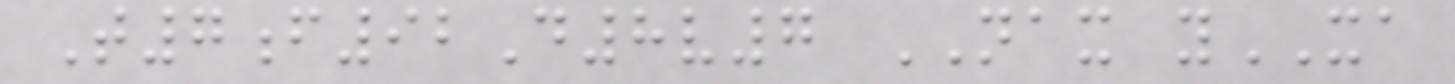T7f92D8v7 NAX yXA
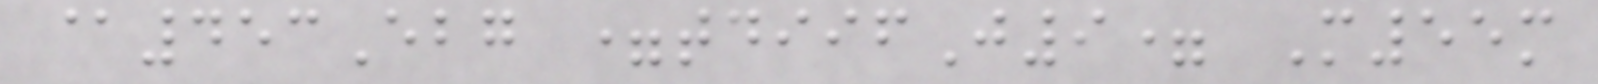@453Ebg =tdiifJ9= M55m
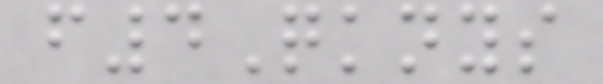f4Qknys
